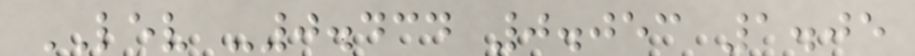LEV -0.434 0.053 1.05
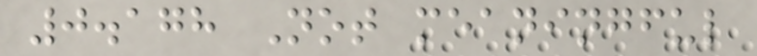0.178 Not meaningful
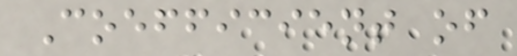Coefficient of
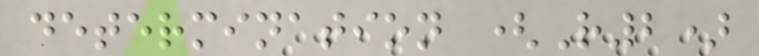determination (R2)
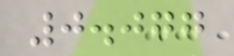0.077
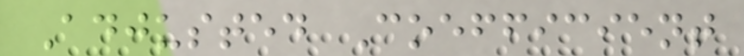Adjusted Coefficient
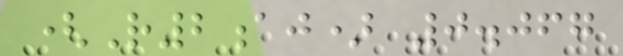(R2aj) 0.067
